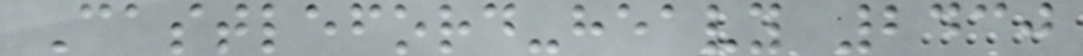Castleford-heavy 2430
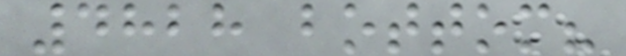4828 bottom?
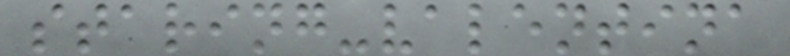staring-valentina
